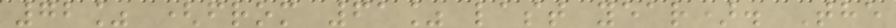72% (from 61% last year). The
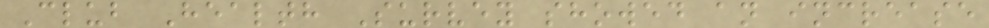Club Health Survey showed an increase
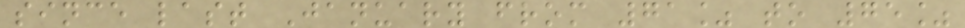since last January from 71% to 75%
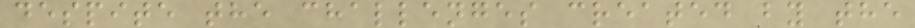despite the challenges created by the
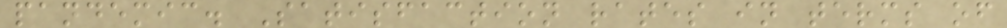pandemic. Satisfaction rates in terms of
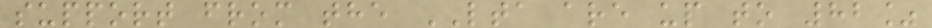support from the LTA are up to 82%
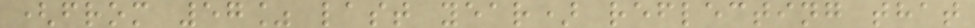(from 57% last year) reflecting that
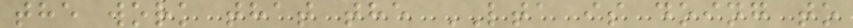the work that the LTA is doing to
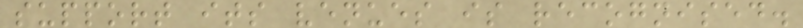support its venues is recognised.
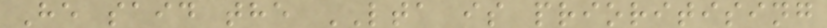He said the LTA is prioritising
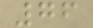76
